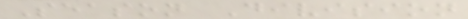Season Division
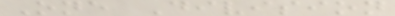One Division
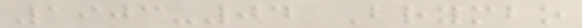1903-04 Brymbo
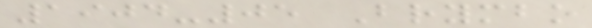1904-05 Brymbo
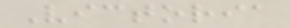Victoria
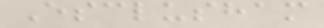Esclusham
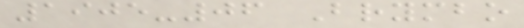1905-06 Brymbo
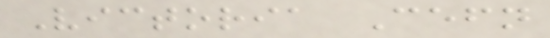Victoria Cefn
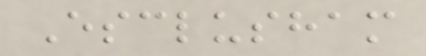Esclusham
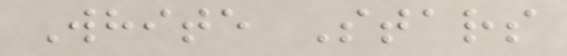White Stars
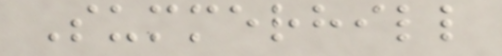Summerhill
